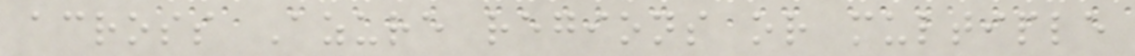across Azure regions or multiple
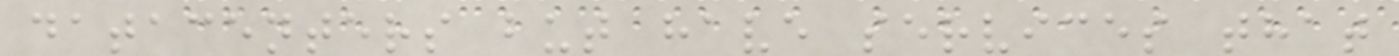datacenters but have services that
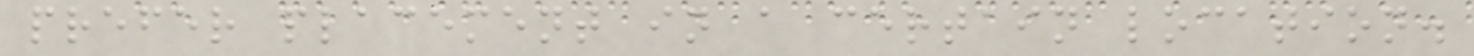prefer placement in a certain location.
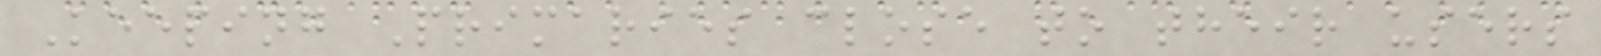Keeping Primaries close to their users
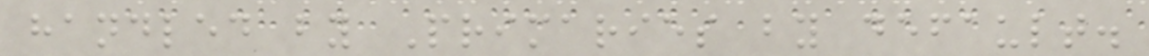handled by Primaries by default.
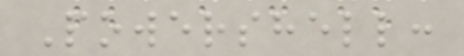Powershell:
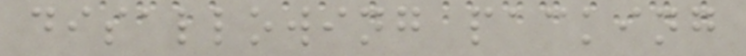disallowing packing
